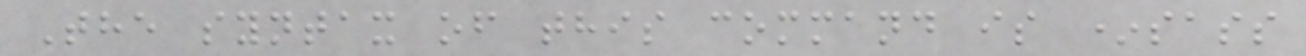The syntax of this command is *sass
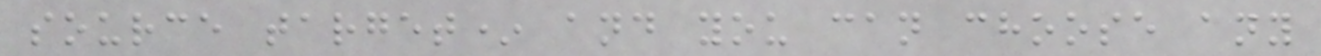source target* and you can choose any
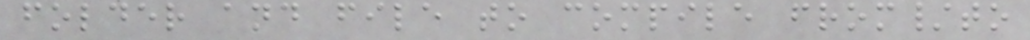folder and file to compile from/to
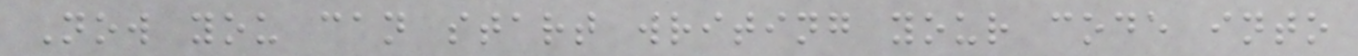Now you can start writing your code into
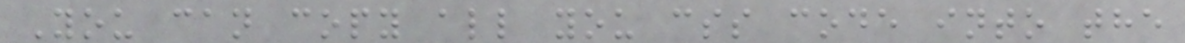You can copy all you css code into the
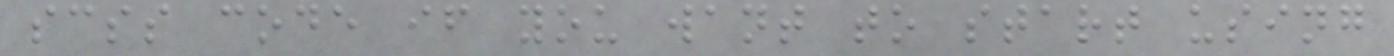scss code if you want to start using
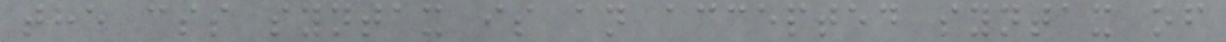the css syntax is an accepted syntax of
